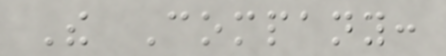The Company:
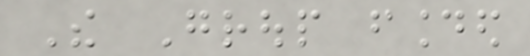The Group founded
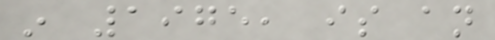in 1975, is an
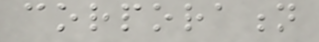corporation
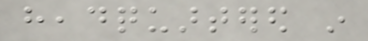headquartered in
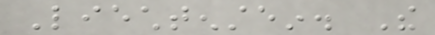Liechtenstein. The
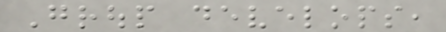Group develops,
